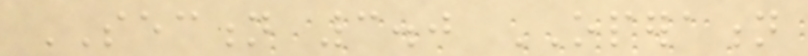SECTION 3.0 OPERATION
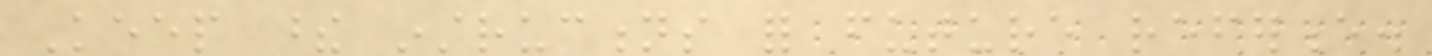Keep these instructions for future reference.
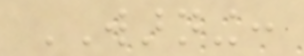WARNING:
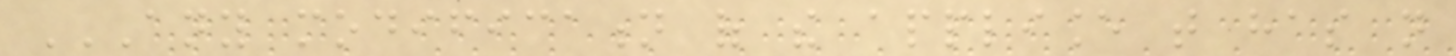ANY MODIFICATION OF THE APPLIANCE THAT HAS NOT
